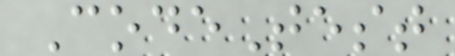CodeTest
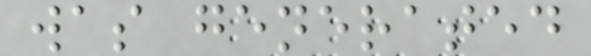was generated
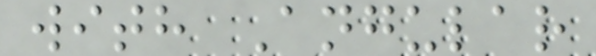with Angular
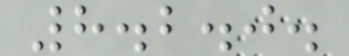8.2.0.
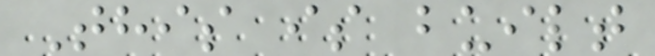This is built
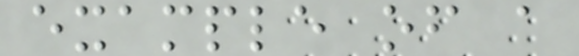example of a
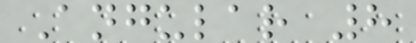Angular 8
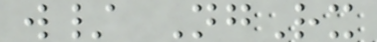w/ NgRx
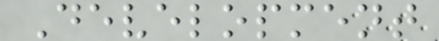Development
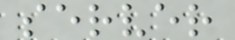server
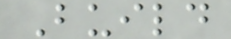Build
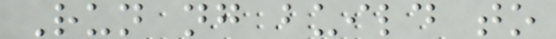Run ng build to
